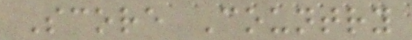Score Country
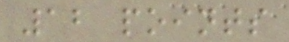12 points
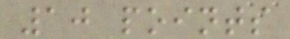10 points
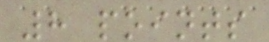8 points
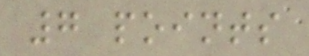7 points
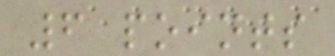6 points
